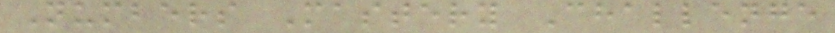Numbers Mastery Challenge
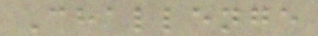Challenge
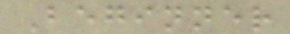Beginner
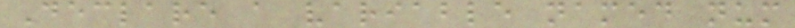Declare a variable named num
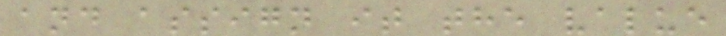and assign it the value
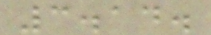3.14.
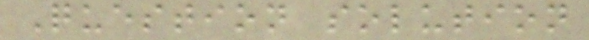Question solution
